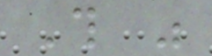This was
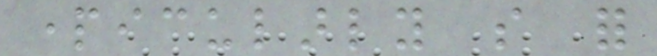particularly so for
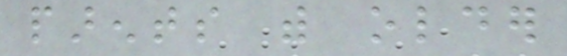parents with older
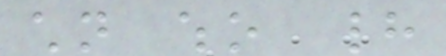children who had
